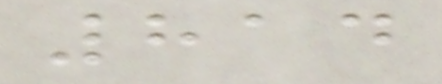814
